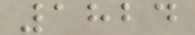1824
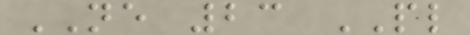NE 23 PL
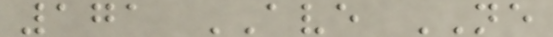171 AVE NE
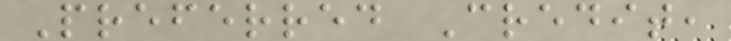Preferred Credit,
